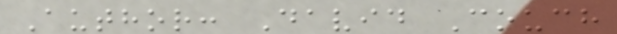Author: David Couch
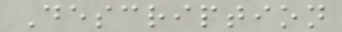Description
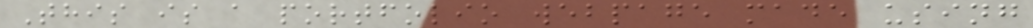This is a portfolio webpage made using
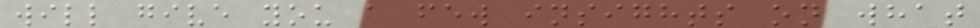will give you a few insights on what
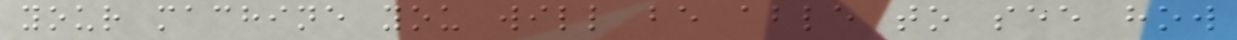your machine you will be able to see how
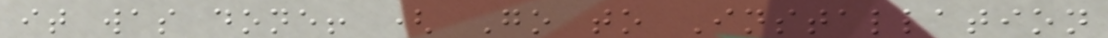it was done! ( Go to Installation
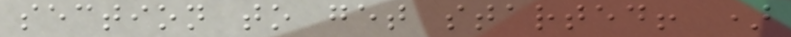section to get started! )
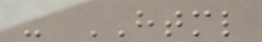- HTML
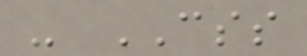- CSS
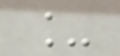_
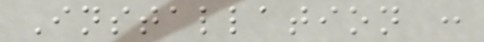Installation :
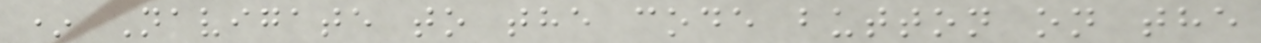* Navigate to the code button on the
